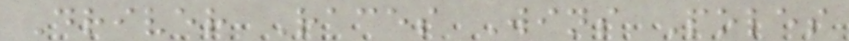Driver Races Wins Poles
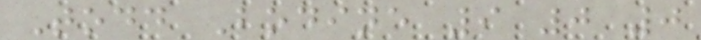Todd Bodine 9 0 0
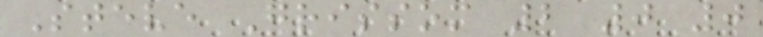Steve Grissom 2 0 0
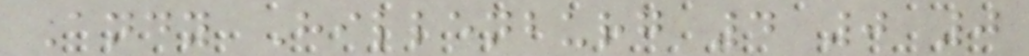Andy Hillenburg 4 0 0
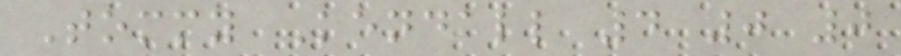Tommy Kendall 4 0 0
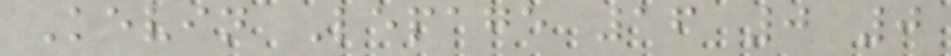Kevin Lepage 16 0 0
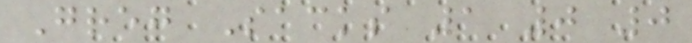Greg Sacks 1 0 0
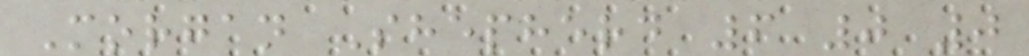Morgan Shepherd 6 0 0
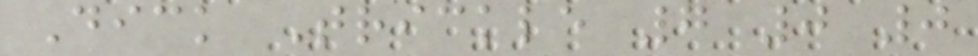Dick Trickle 7 0 0
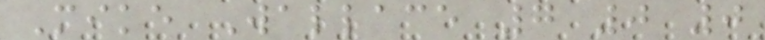Mike Wallace 7 0 0
